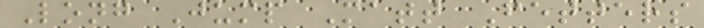Long Jump Matt Fetters
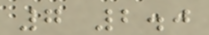7 2.0
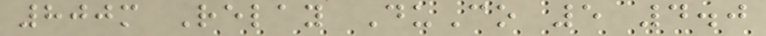800m Relay DuCo 5 4.0
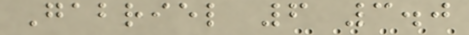Gabriel 6 3.0
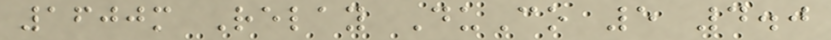1600m Relay DuCo 5 4.0
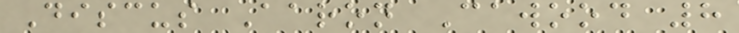Discus Aaron Cawood 8
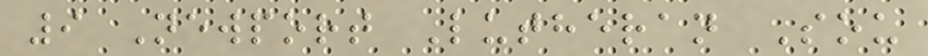9 Newport Lutheran Sou
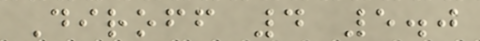Diroff 4 5.0
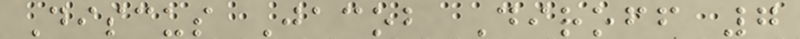Discus Jacob Diroff 7
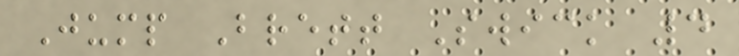Jump Brett Swick 4
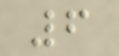6
